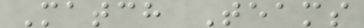Match Teams
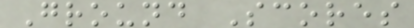Ground Scores
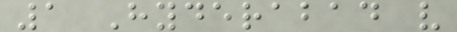1 Hyderabad v
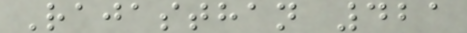Rajasthan 421
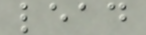lead
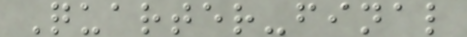Quarter-final
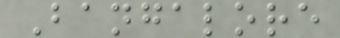Bangalore
